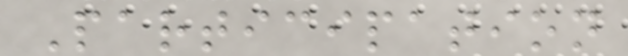Participation
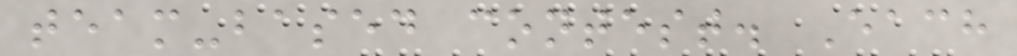team-based contest. Each
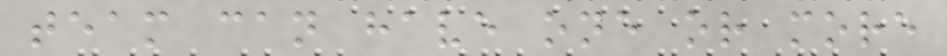team can have one or more
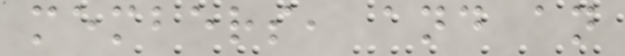members, and an
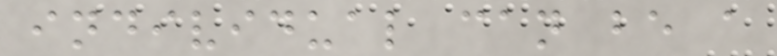individual can be a
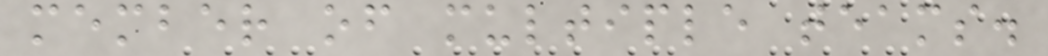member of multiple teams.
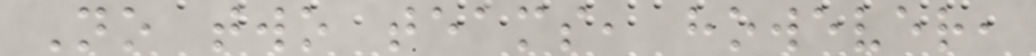No two teams, however,
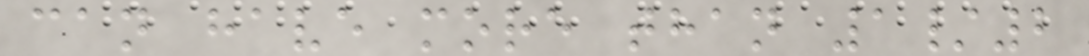can have more than 1/2
